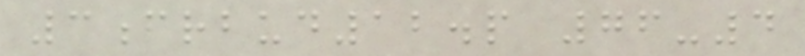3frbud12.p 76-4
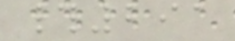#291
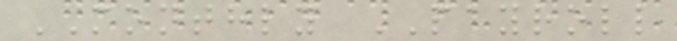MONTHLY PAYROLL
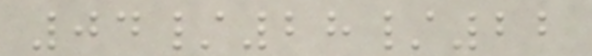04/28/22
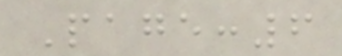Page:6
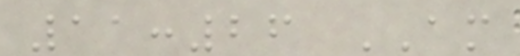11:26 AM
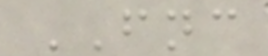FNC
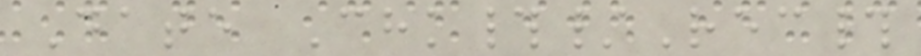Date Chk#/Rec#
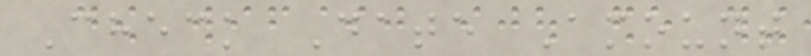Check Date Amount
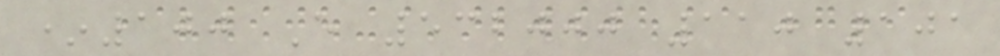*100 E 532000 110 101
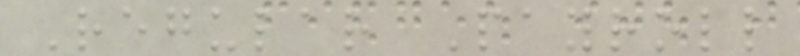Regular Payroll
